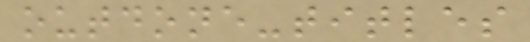outdone-titles
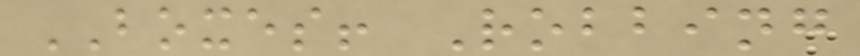BOXES! Robbing
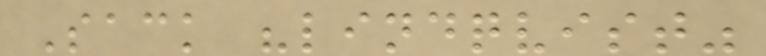Sack "lindqvist"
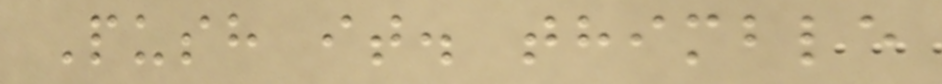Push it. thimble
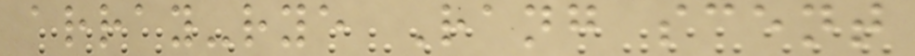array-rye Rang scent
